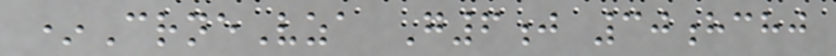*CrneVza G6j 30hchj
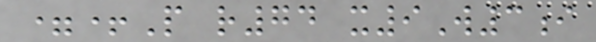=+P r74 x9W3i
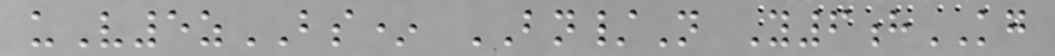uV5zBS* BN/N Y6hKG
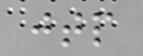jtp
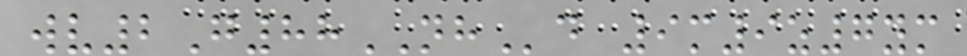wv2G88NHd 9m9z7ym
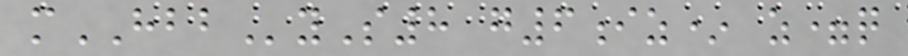mHBByS8 g6iz* z=q
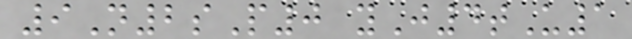9N2sP0 yJ4tU1
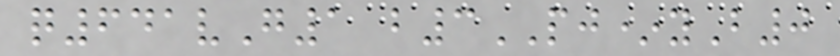q641vG1 b3PJ*yB0
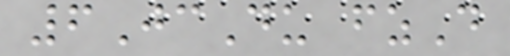6JcDu fzD
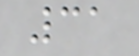31
